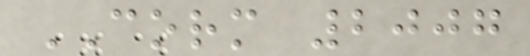CORM 2007
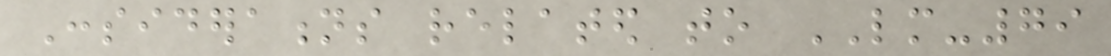Considerations related to LM-79
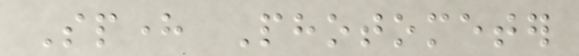Sphere Photometer
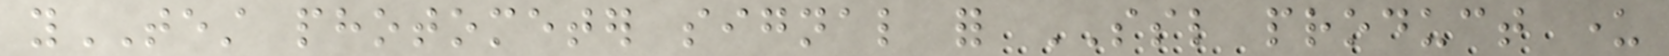yTEST photometer signal for SSL product under
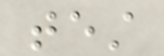test
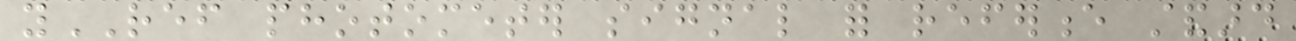yREF photometer signal for reference standard
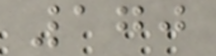170
